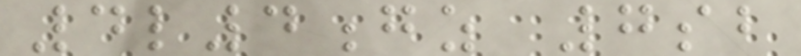4l4gz 7sb
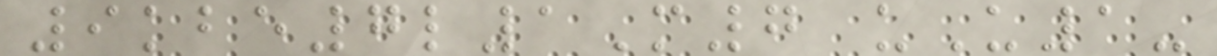9kbe7l1M7 uU1-
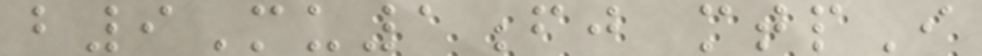b9Mu1fj mtpI
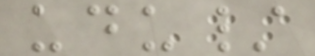udu/
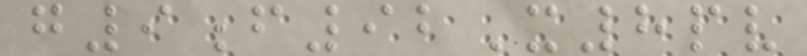g9f92X8pv
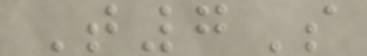T7S
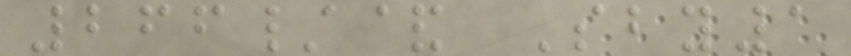266/& Sby1
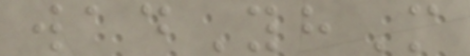wadYhM
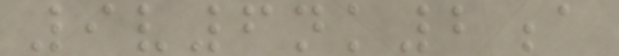9v6nk2a
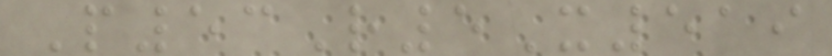P53R5X519
